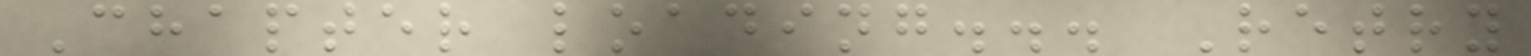Chapter loading... Retry
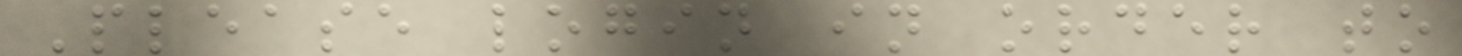Please login in order to
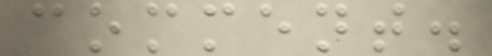comment.
